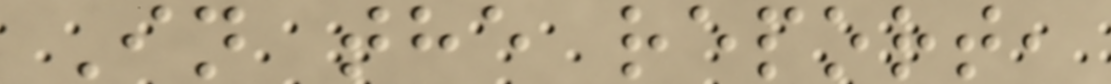In the report,
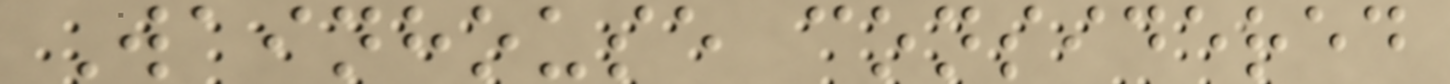Wainhouse considered
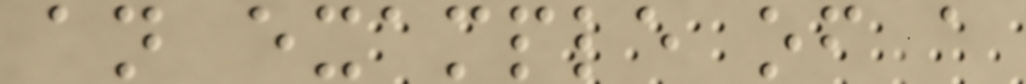an example of a
